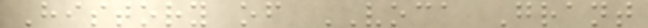History of VOCA Grant
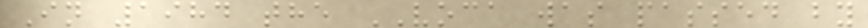In 1984 the VOCA was passed by
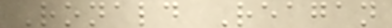Ronald Reagan
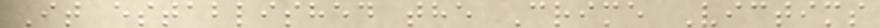It established the Crime Victims
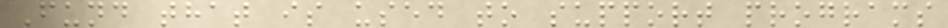Fund that is used to support programs
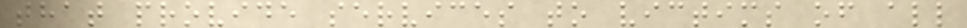that provide services to victims of all
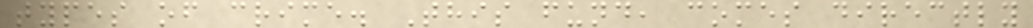types of crime. This fund, comes directly
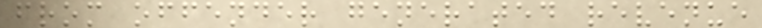from offender generated revenue
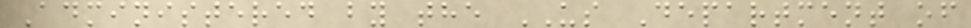Administered by the US Department of
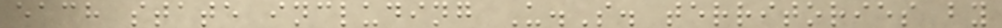each state including U.S. territories by
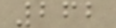262
